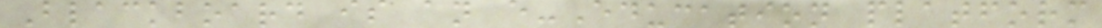Blackboard is an e-Education platform
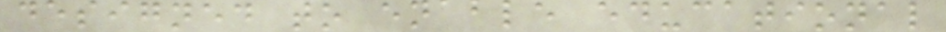designed to enable educational
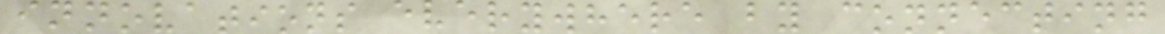innovations everywhere by connecting
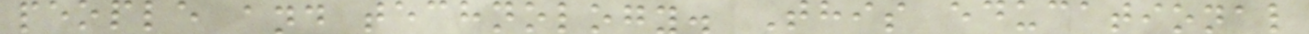people and technology. This educational
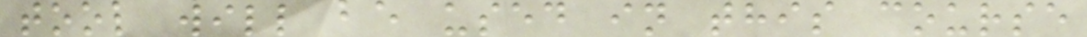tool will be used in this course
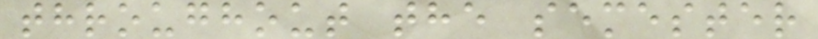throughout the semester
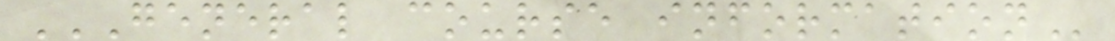GENERAL COURSE INFORMATION
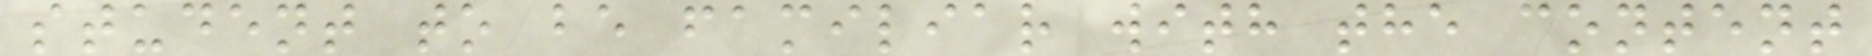student to be familiar with the content
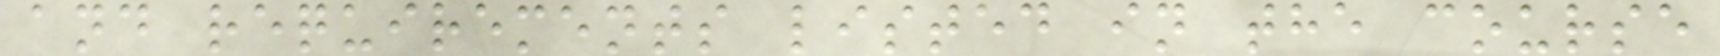and requirements listed in the course
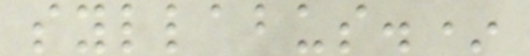syllabus.*
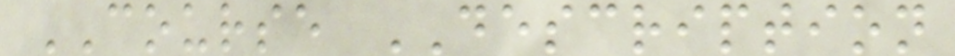COURSE DESCRIPTION
